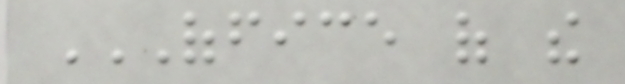OFFICE OF THE
